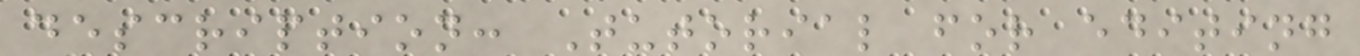description: Tutorial for editing
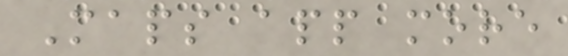Maps app more
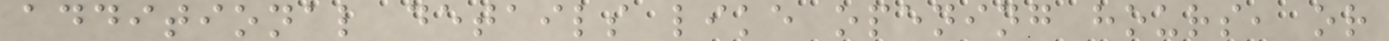additional details like opening hours, or
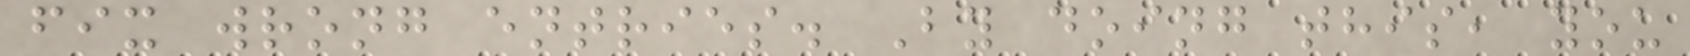fix wrong entries. By doing this, you
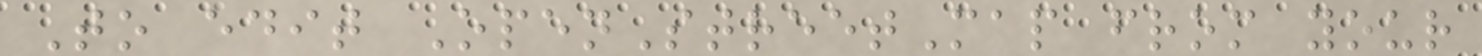To edit OpenStreetMap from your
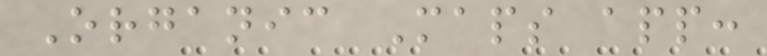Organic Maps app:
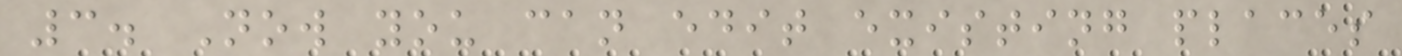3. Now you can edit existing places
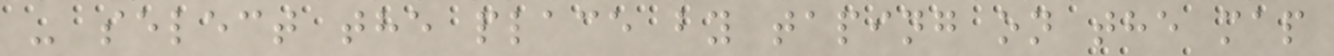- select the place by taping on the map
